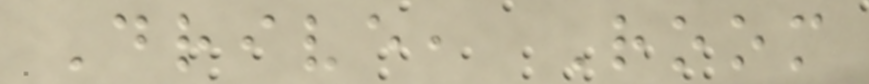Drive, Room
